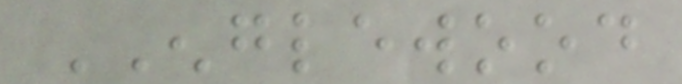ENGLEWOOD
